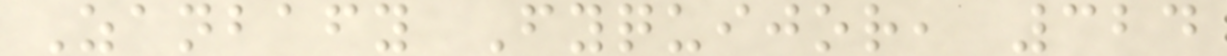Zanbafy Fyquijor, 324
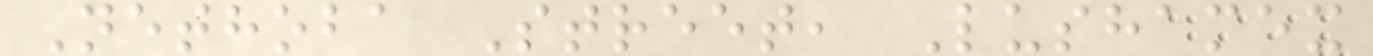Nethoba Street, Lushamex
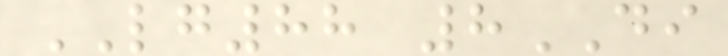LG88 8DI
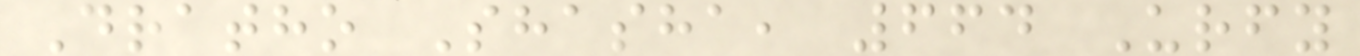Dratho Shasha, 664 Urfy
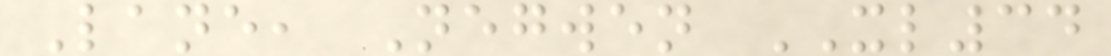Lane, Negwen XL34
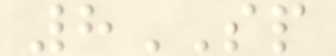8SP
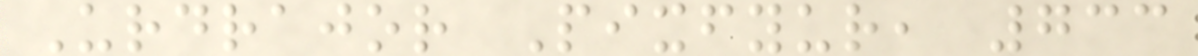Urdrajor Pixfyur, 733
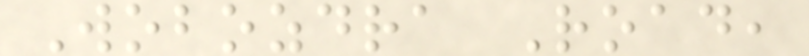Wobozdra Road,
